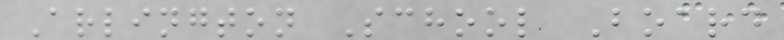Arlington School Board
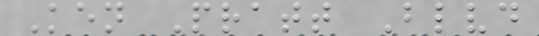Ken Pratt Blvd
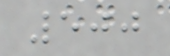500
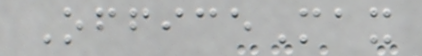OfficeMax
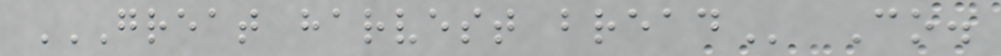GREAT HARVEST BREAD Co.
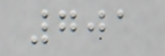701
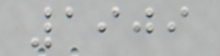1909
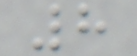8
